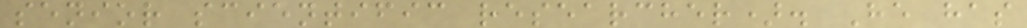senior scientific researcher). He has
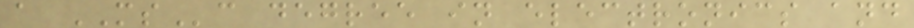a MSc degree in electronics and
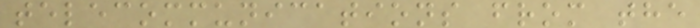telecommunications from the
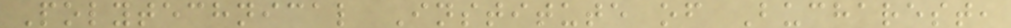Polytechnical Institute of Bucharest,
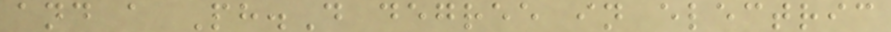and a Ph.D degree in electric
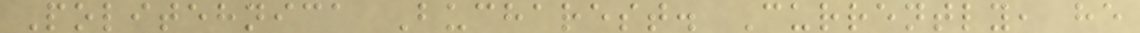Politehnica Bucharest. Currently, he
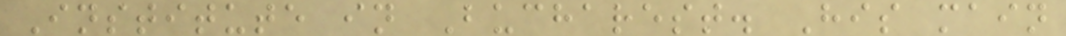Institute in Bucharest. His main
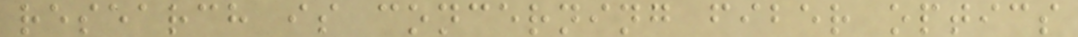research is concerning fiber optics
